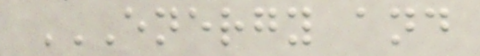ENERGY AND
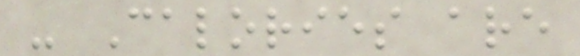- Calories are
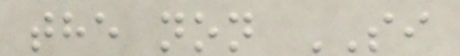the non SI
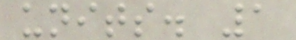units. 1
